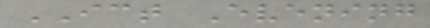ICT Evening
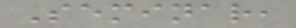Seminar,
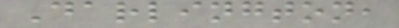Darlington,
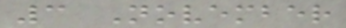3 November
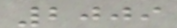2009
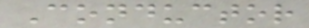Conductor
